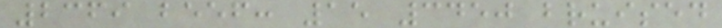2369 beef: 15 3450 bruised
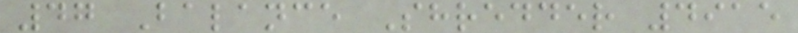47 Balance Shredder 4915
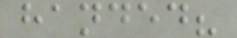handed?
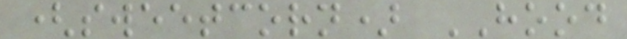(sweetcorn) HOOD
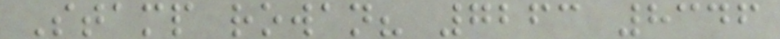Stamp rowan? 7263 8346
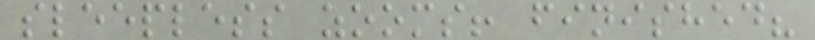sleepless zooms! finished?
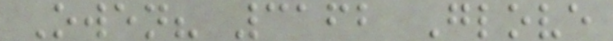Owen? 3162 Glove
